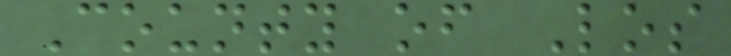County of Los
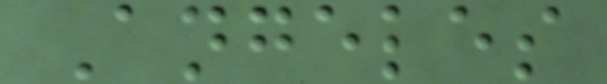Angeles
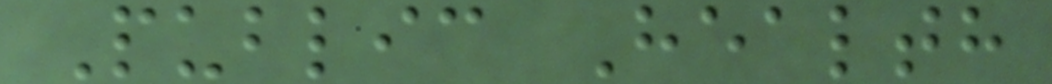Public Health
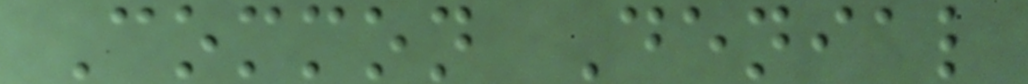Common Denial
